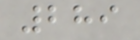289
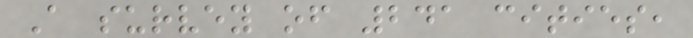A survey of 241 cities,
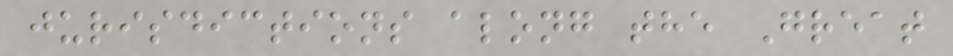jurisdictions along the Great
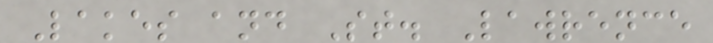Lakes and St. Lawrence
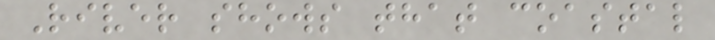River shows that coastal
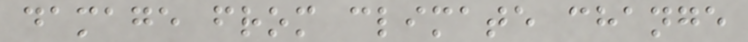damage from climate change
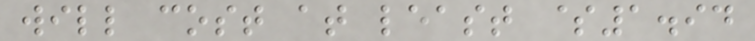will cost at least $1.94
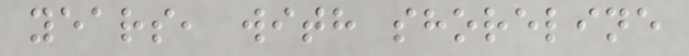years, with shoreline
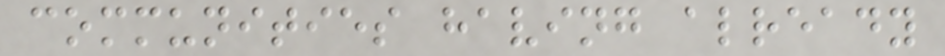communities having already
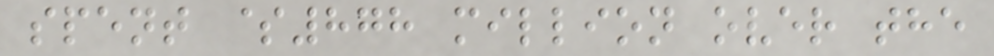spent $878 million over the
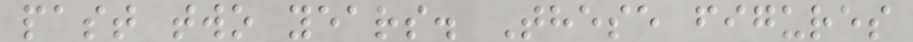past two years. These figures
